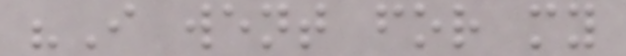"I went for my
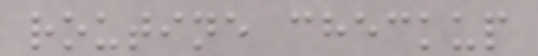routine checkup
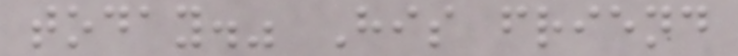today." His friend
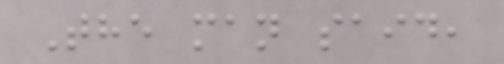The man said,
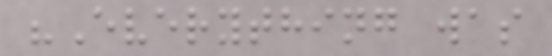"Everything was
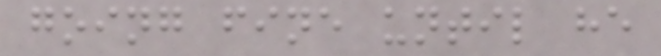going fine until he
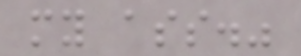my ass."
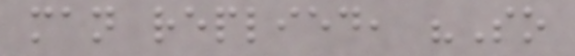man replied, "So
